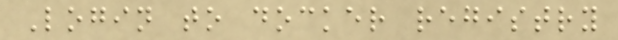Login to docker registry
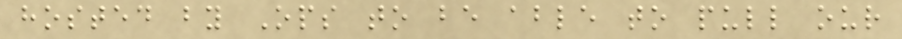hosted by Ops to be able to pull our
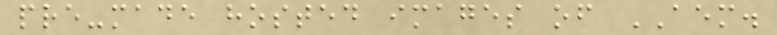pre-made hosted images of AEM.
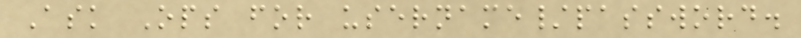Ask Ops for username/password.
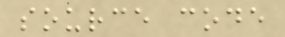source code
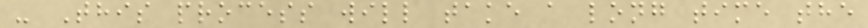- This process will take a long time the
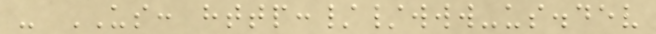- US: http://www-us.dev
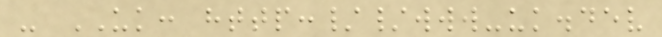- UK: http://www-uk.dev
